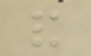and
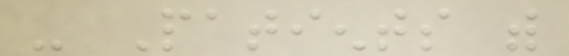- Patients with
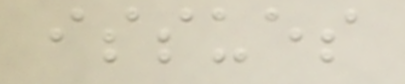issues
